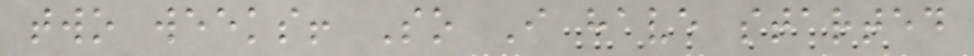two weeks! So I have started
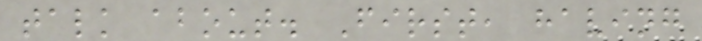talk about. First, having
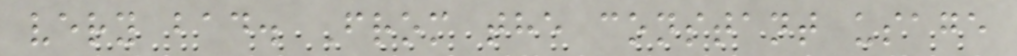very bad. From the constant usage
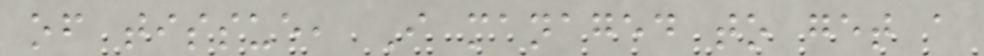of tissue, I managed to get a
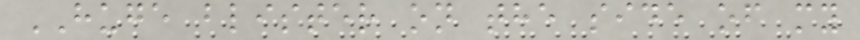HUGE blister on the side of my
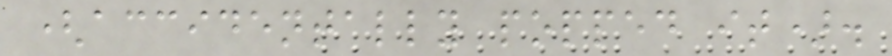(accidentally popped it).
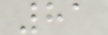81
